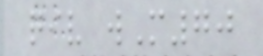qiv wM70
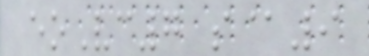eoVc7 s@9
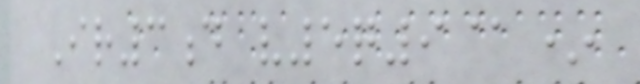Ir3d v5q9@*
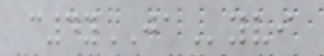c4yJAyvi
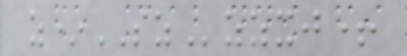z*SZzzxj+
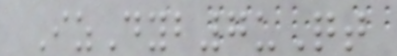IzDyb7uQt
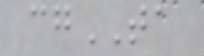cgTA
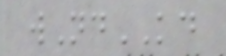wNdKD
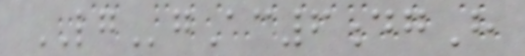LGgAc6dgH
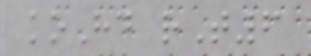koHd rT6
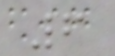6
